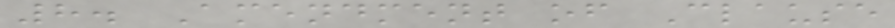8. Amendment of Clause
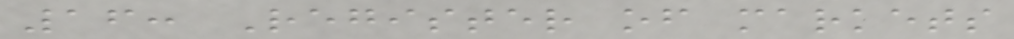16: Register of markets
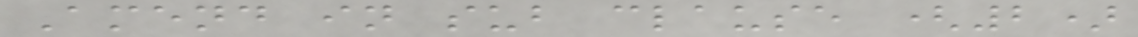Amend in sub clause (2)
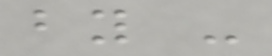by -
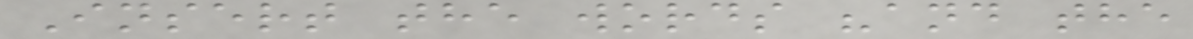Insert the words "and the
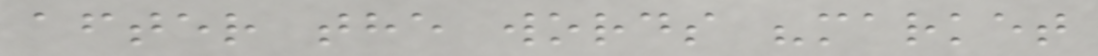after the words "market
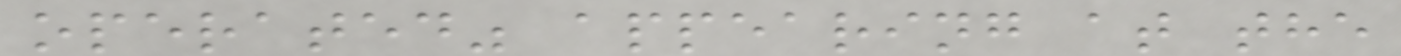operated" appearing at the
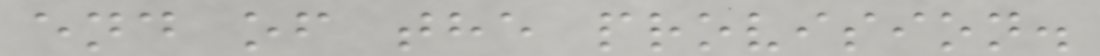end of the provision.
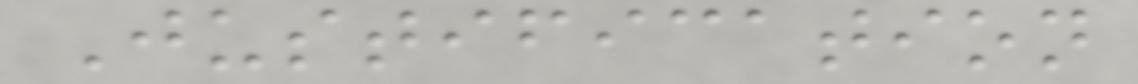Justification
